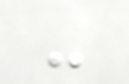-
